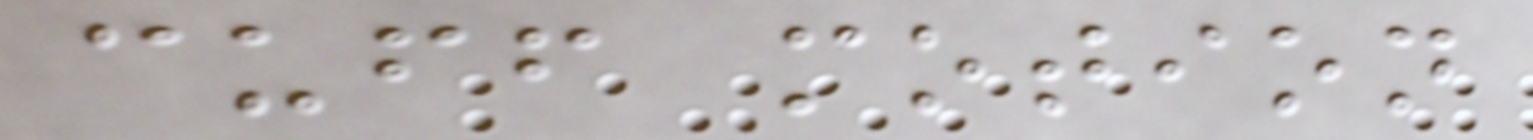cuff motion
